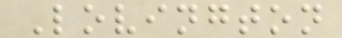Lovington
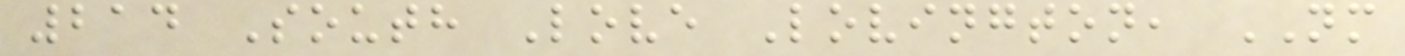214 South Love Lovington, NM
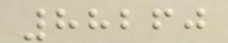88260
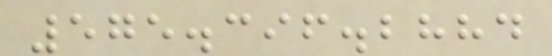575.396.2884
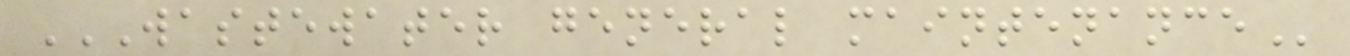WASTEWATER GENERAL MAINTENANCE
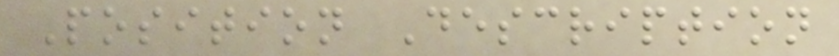Position Description
